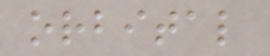orbital
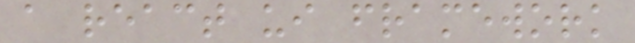a react ui framework
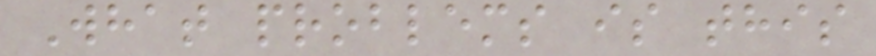What problems is this
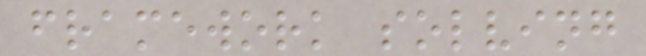framework solving
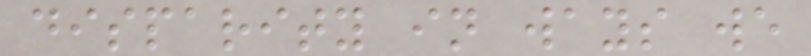disparity in ways we
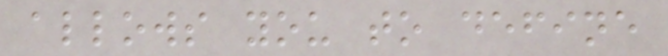allows you to define
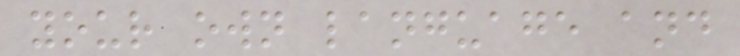your own language and
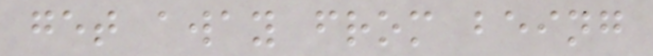get away from being
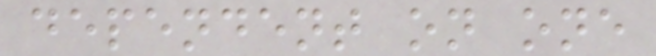dependent on one
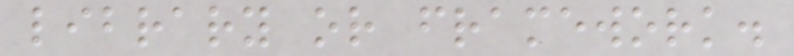library or framework.
